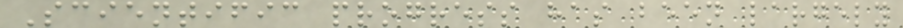Scientific progress has been largely
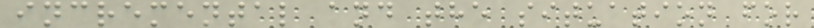incremental and the situation for
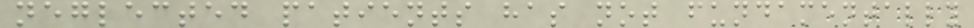neglected patients has not fundamentally
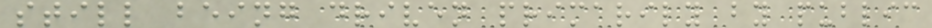still being driven primarily by public
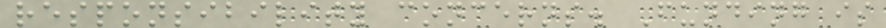responsibility concerns. Funding is
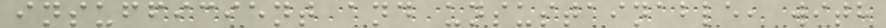insufficient and unsustainable, with
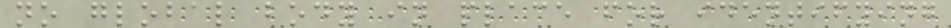no global body in place for identifying
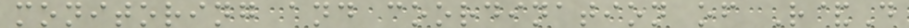monitoring and coordination of R&D
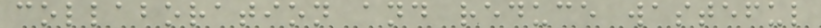collaboration and reduce wasteful
